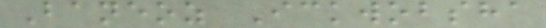Baneoz Ickwobsha
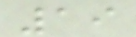19
